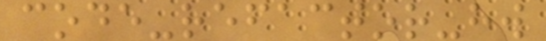code-refactor-hw
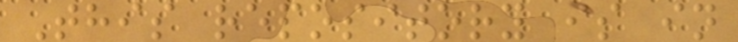This repository is in
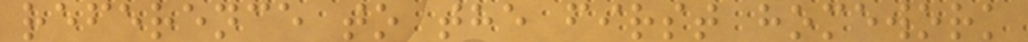reference to the first homework
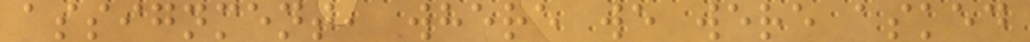assignment, where we were asked
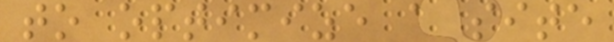to optimize a site
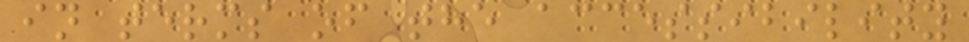in terms of the accessibility
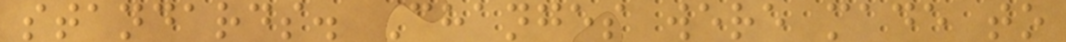standards. Changes were made to
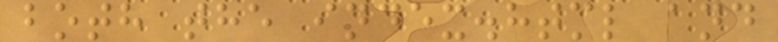both the index.html and
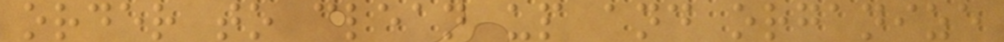order to clean up and organize
